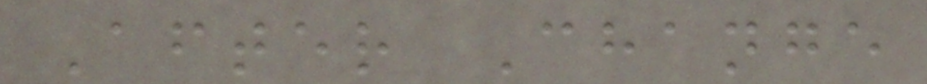After Change
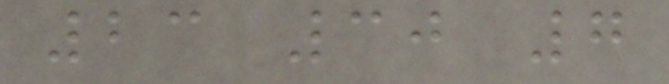23 30 7
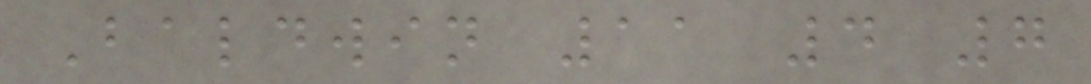Baldwin 11 4 7
